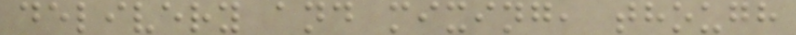delivery and mixing, though
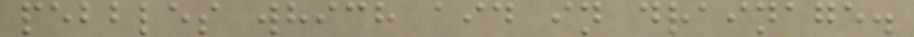pebbles which aid in drainage.
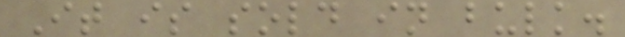It is sold in bulk.
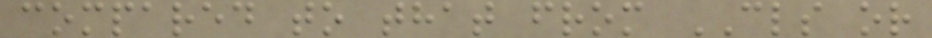compared to that from CLS or
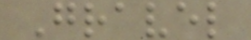Gravel
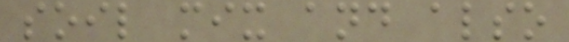soil mix and also
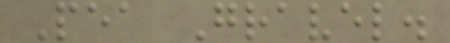Pea Gravel.
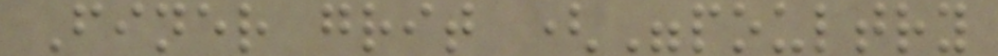Finer grit ("poultry
